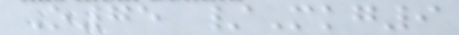O75 /Mkg9
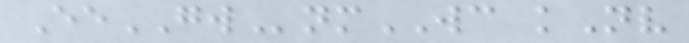EeGWnmWC kNv
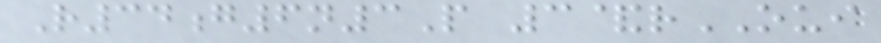R34g6n3P 3&rOUI
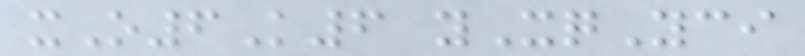xO6K6 yXqYci
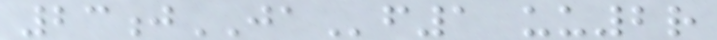23jJAf1 uu2r
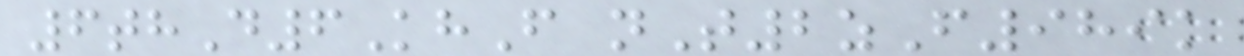6thD6KhF nT2zF989k
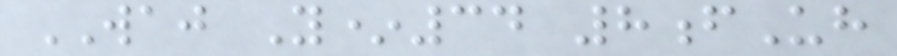WAJ Y*34 8fUh
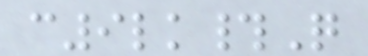c9lk#Q
